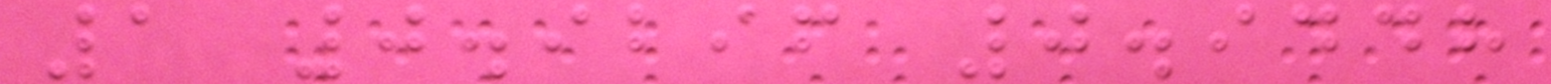1 0.9296 0.9448
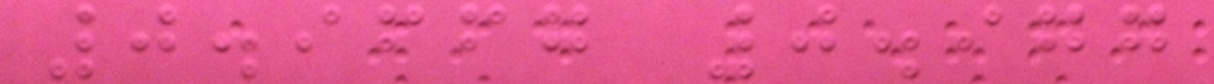0.9667 0.977
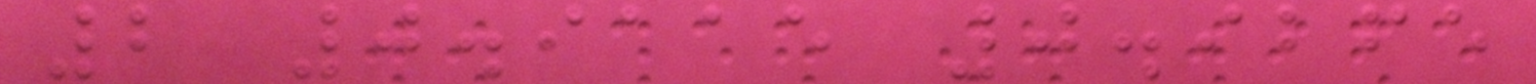2 0.9115 0.9265
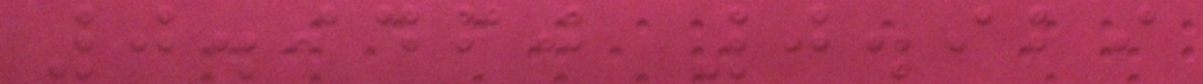0.9460 0.929
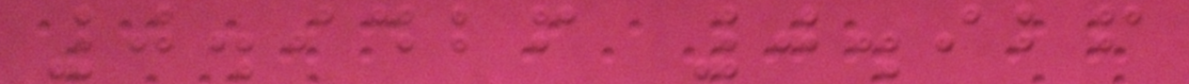0.9426 0.926
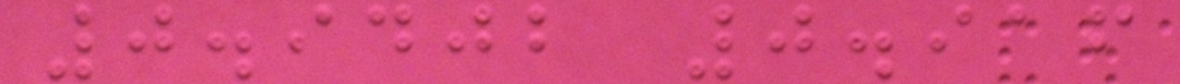0.9402 0.916
